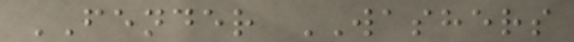FENDER WASHERS
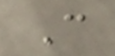C
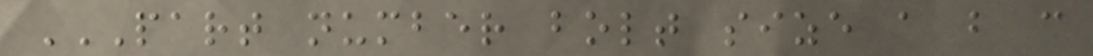PART NUMBER BOLT SIZE A B C
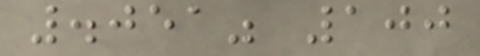.051" 100
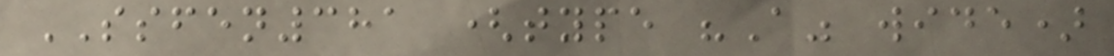SSFEN381 (type "A" wide)
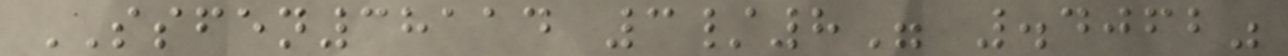SSFEN38114 3/8" .4062"
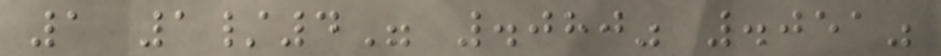1 1/4" .080" .051"
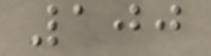100
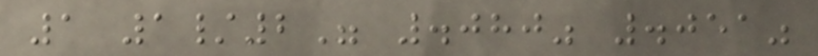1 1/2" .080" .051"
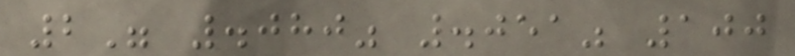2" .080" .051" 100
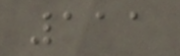111
